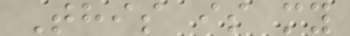This is my
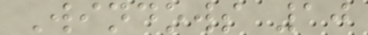Windows 10
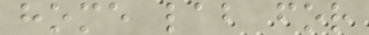home lab for
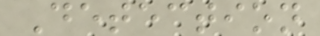Detection
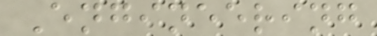Engineering
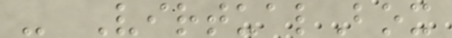- VirtualBox
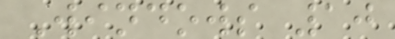Windows 10
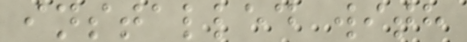installed with
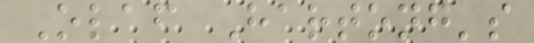Olaf Hartong's
